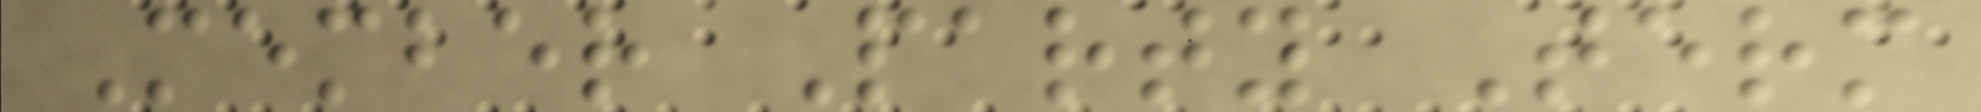Member Party Term
